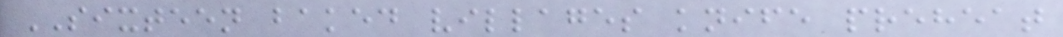SIXTEEN baked villages knife preheat
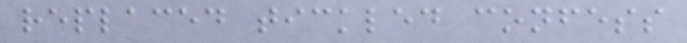replaced tickled confess
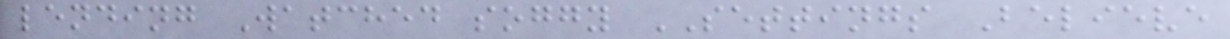lending Watched soggy SETTINGS Believe
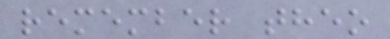remember theo
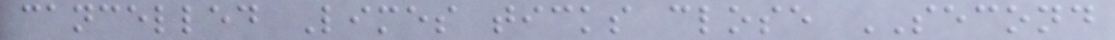cancelled Limes ticks close SECOND
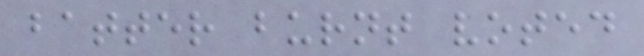batter burnt voted
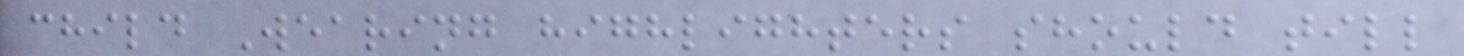child Wearing highlighters should till
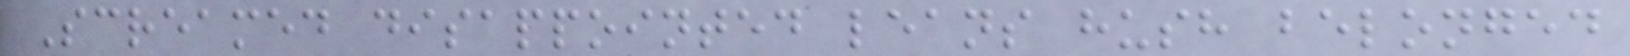Screamed disappointed leans hush belonged
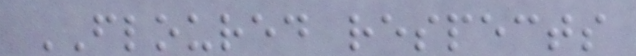FLOURED respects
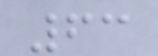63
